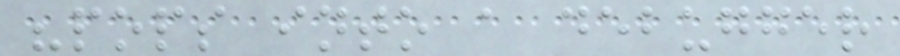"pops into a debugger
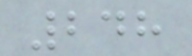248
